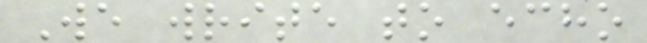We write to echo
